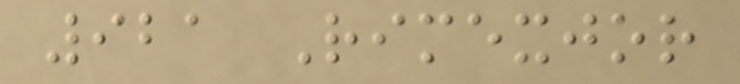921 Rimexjor
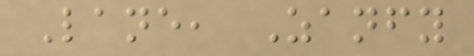Lane, Zanfy
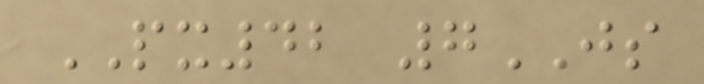PX42 7JS
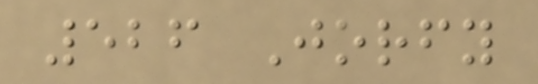526 Jorfy
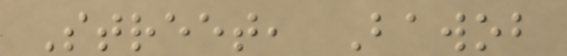Street, Bawob
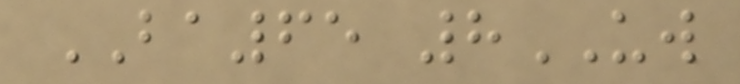BA65 8UW
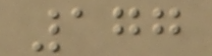177
